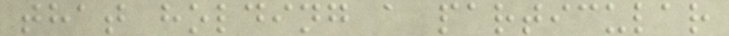that holding a particular
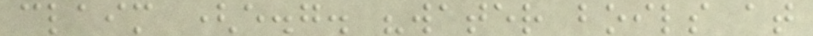claim (e.g. "water boils at
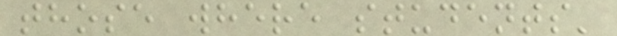those where students'
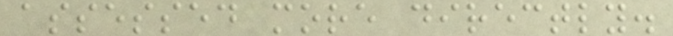assessed more directly.
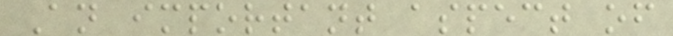An important aspect of
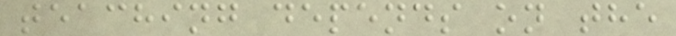teaching depends on the
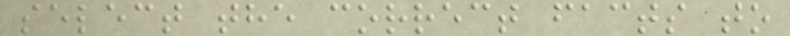select the correct facts to
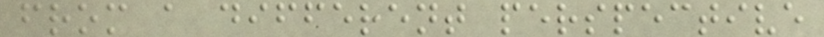from a different perspective
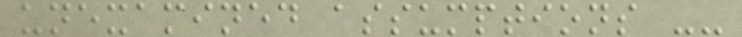unexamined assumptions --
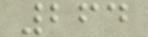264
